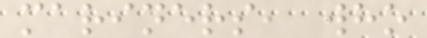mariners, who
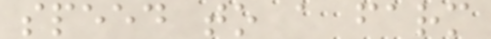speed to a farm
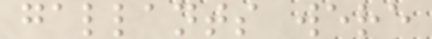gallants were
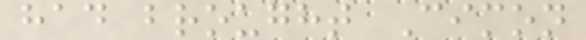had brought Cimon
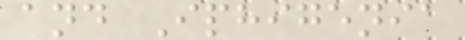and Iphigenia
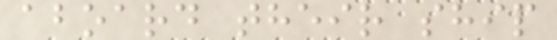aboard their ship
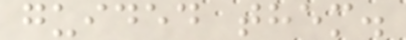guided them.
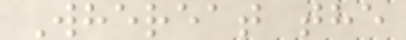Whereat the
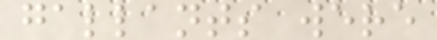gallants were
